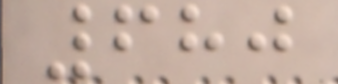680
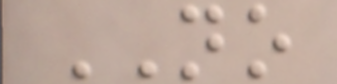NO
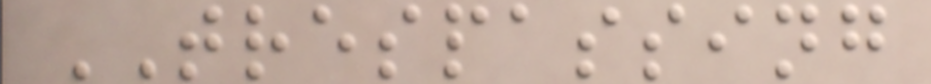TRESPASSING
